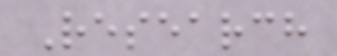Research
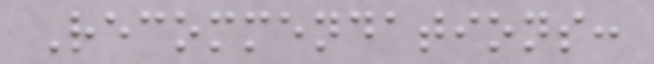Recommendations:
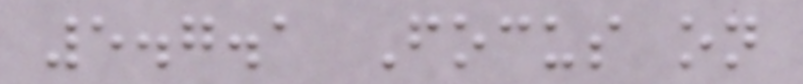5.7.1 Focus on
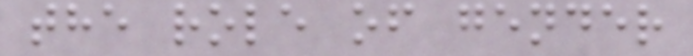the role of gender
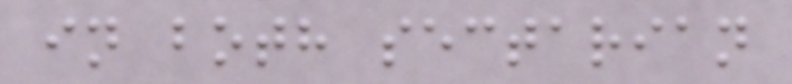in both sectarian
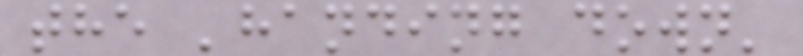the 'handing down'
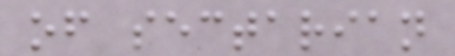of sectarian
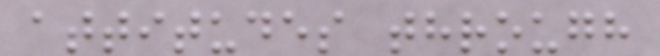attitudes through
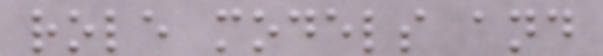role models and
